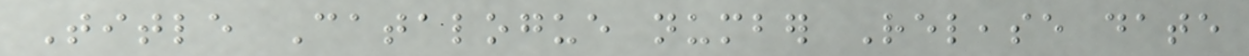Title Catalogue number Release date
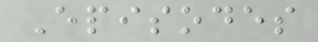Episodes
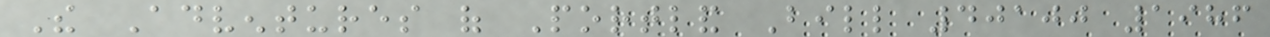The Adventures of Portland Bill 40100 1986
